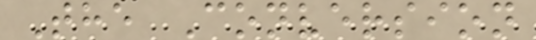The Conversion
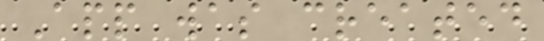App was created
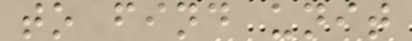to find unit
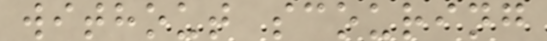without scouring
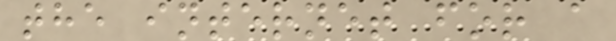the internet for a
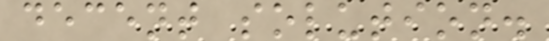decent solution.
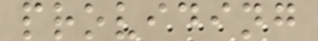providing
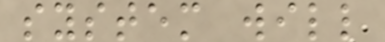system will
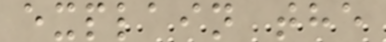explain the
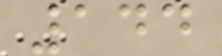144
